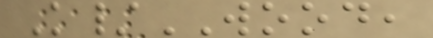K/WOOD,
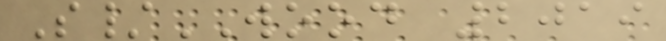S/WOOD 2019
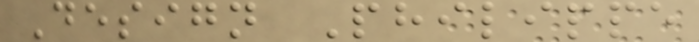Design Philippe
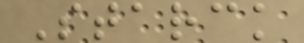Starck
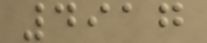4917
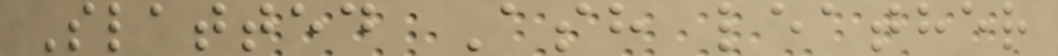Slatted Ash leather
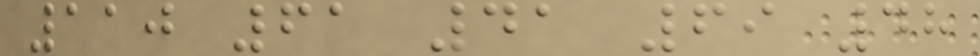110 61 41 69 48
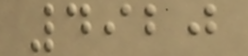4920
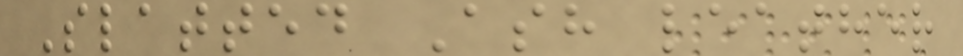Slatted Ash leather
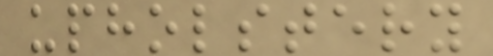upholstery
